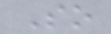So
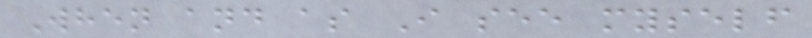When and as I see myself
